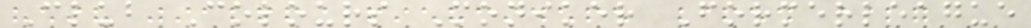Club Colours Moniker Formerleague
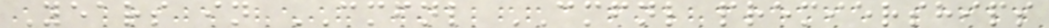Years in CMFNL CMFNL premierships
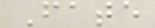Fate
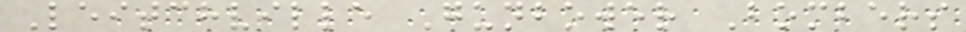Leitchville Gunbower Bombers
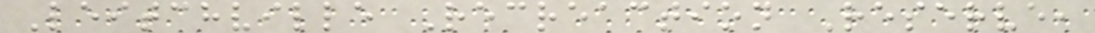Leitchville Recreaction Reserve,
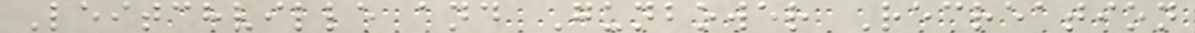Leitchville and Gunbower Recreation
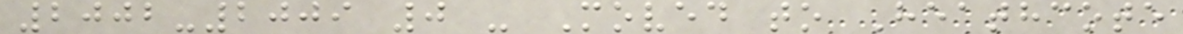2002-2009 0 - Moved to Heathcote
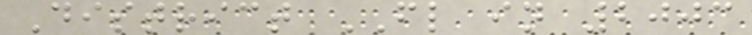District FL in 2003
